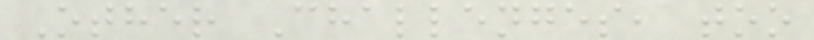Other Challenges, too
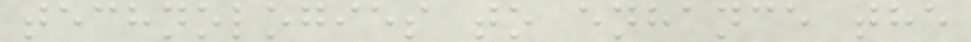technologies to enhance the
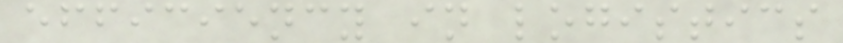efficiency in logistics
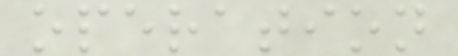operation
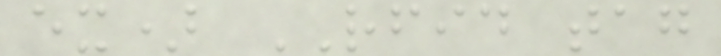ex) RFID tag
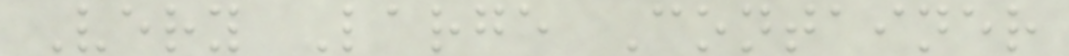Very Large Container
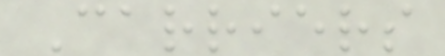Carriers
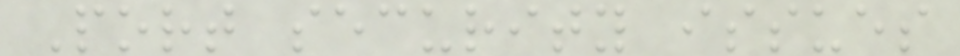Port security issues
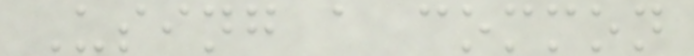Using a common
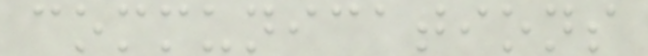communications
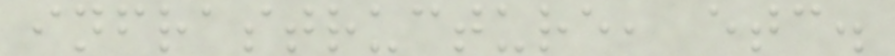infrastructure, etc.
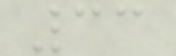33
